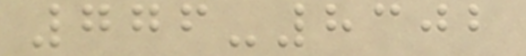776-8302
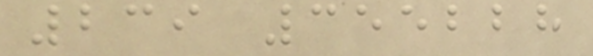239 355228
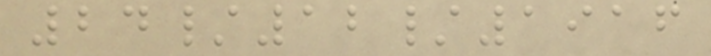24/12/1916
